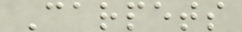Carpets
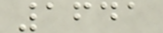1641
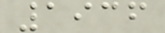1936
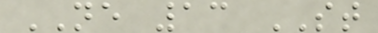NE 13 ST
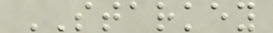STARKEY
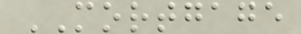MORTGAGE
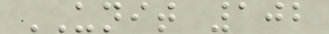UNIT 102
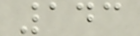143
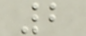2
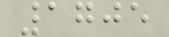1705
